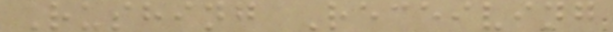Rushing Receiving
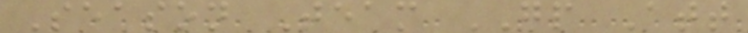Season Team GP Att
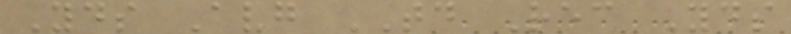Yds Avg TD Rec Yds
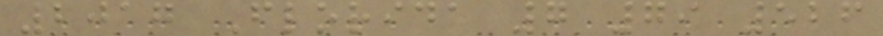2017 Florida 7 79 526
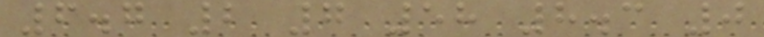6.7 2 7 58 8.3 0
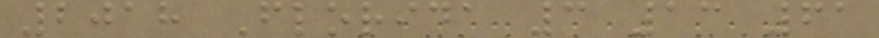2018 Florida 3 13 61
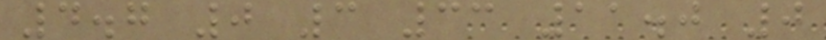4.7 0 3 33 11.0 0
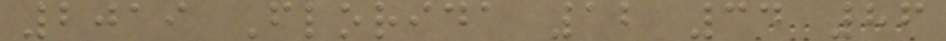2019 Florida 12 34 86
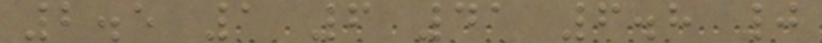2.5 1 6 41 6.8 0
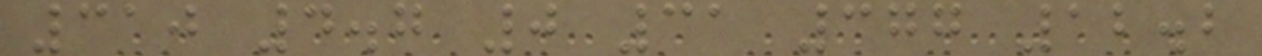310 4.7 0 31 377 12.2
